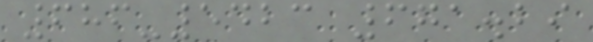686-5423 671.29
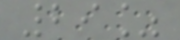29%
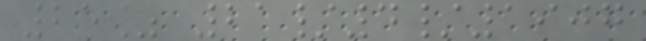25% 21/4/1907
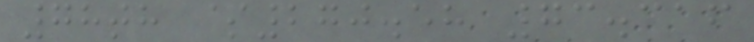78th $270.58 73.316
